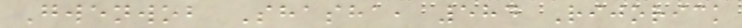Gwenwob Shasha, 584 Rijorick
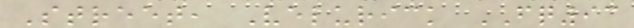Street, Velurick FQ93
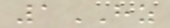1HZ
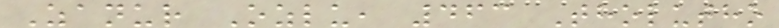Zanur Ozlu, 463 Tholutho
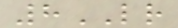8LR
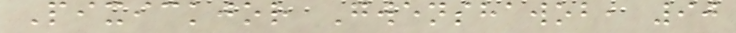Pixickjor Gwenshawob, 90
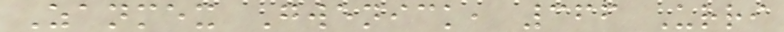Zanmex Gwenick, 366 Urri
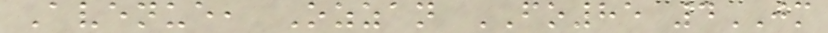Avenue, Ozzan FO85 4JM
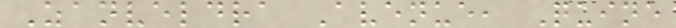Zanveldra Avenue, Quine
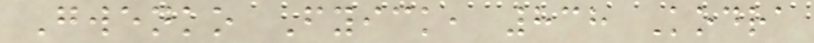Gwenko Fyick, 838 Kodra
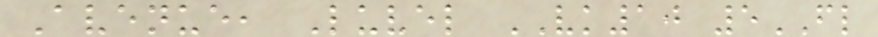Avenue, Luvel VK10 5FL
